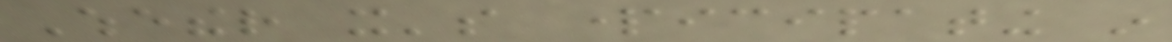Whether it's participating in
